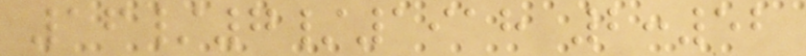16/7/1918 2:52
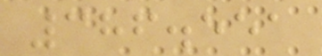386.551
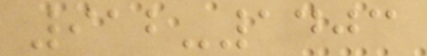912-1403
